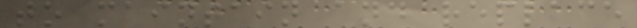to maintain and replace
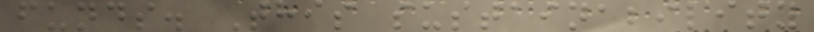funds. This sustainability
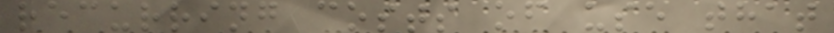recurring costs of use that
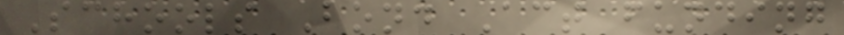Schools Bond Act funding
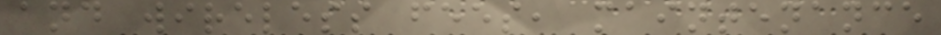and wireless fees, maintenance
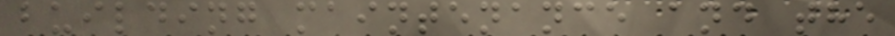building maintenance and the
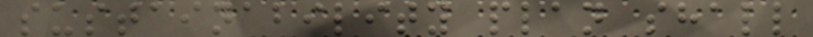sustainability plan shall
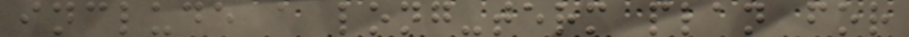include a long-term plan for
